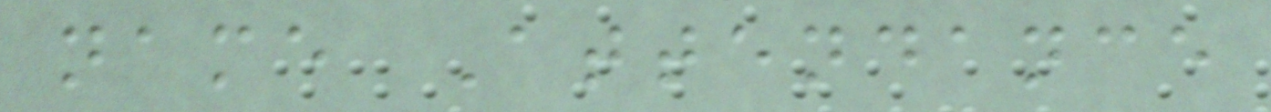name Attendance
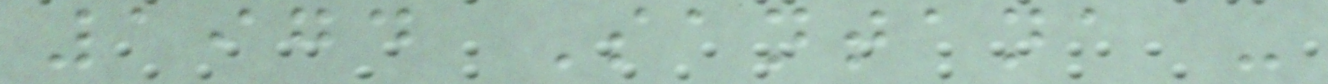1974 Santana -
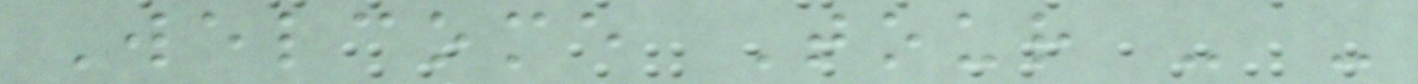Welcome Tour - -
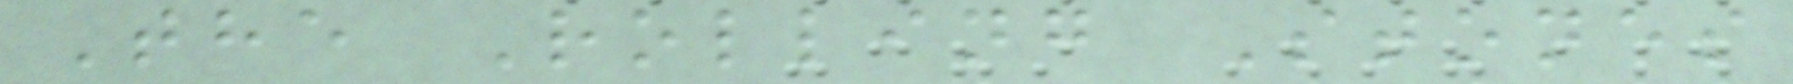The Rolling Stones
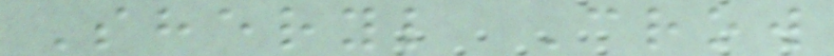Sheryl Crow
